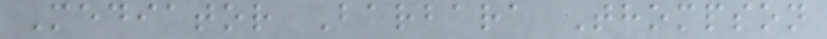Mediator Barbara Thompson
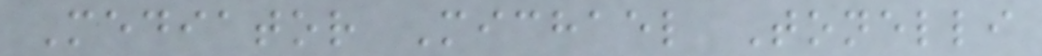Mediator Michael Tonelli
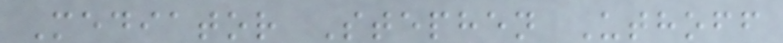Mediator Stephen Uthoff
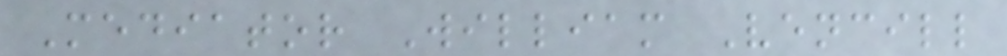Mediator William Vencill
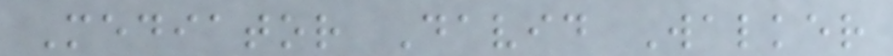Mediator David Walker
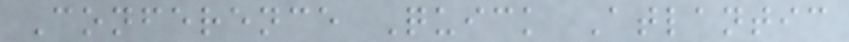Conference Quick Atlantic
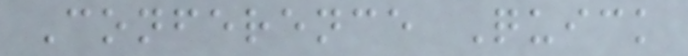Conference Quick
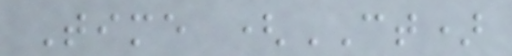Time (CT)
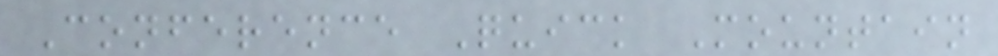Conference Quick Mountain
